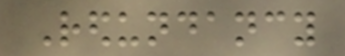Redundancy
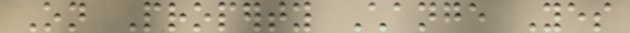On Property Change Yes
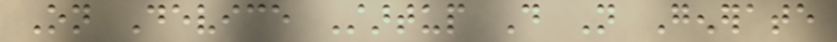On Device Startup Do Not Generate
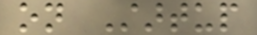on Startup
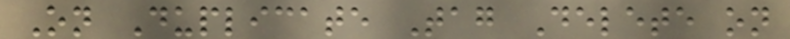On Duplicate Tag Delete on
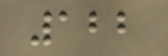122
